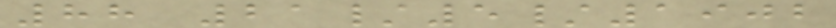88 21/5/1902
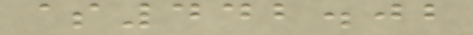$442.02
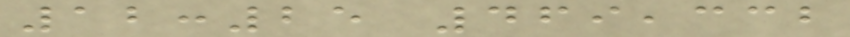12:25 469,332
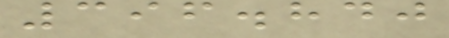396.840
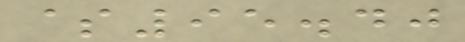$95.40
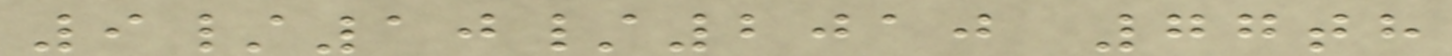9/10/2010 77th
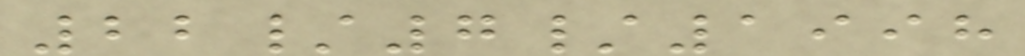22/7/1998
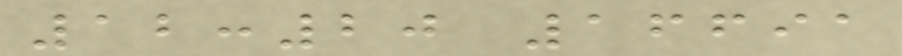12:20 16691
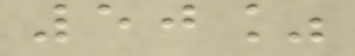50%
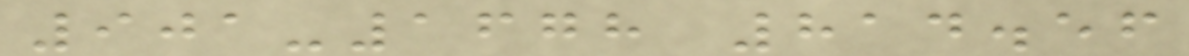901-1678 814.56
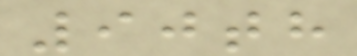90th
